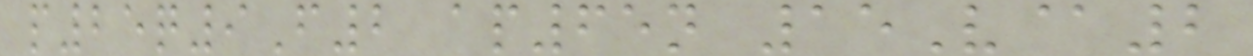p25q9F2 ap65n 15V@2
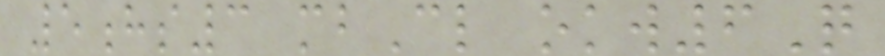5hs3 mbCl okw6Q
